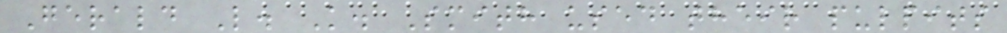Gerald L. K. Smith used their pulpits
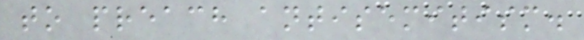to preach antisemitism.
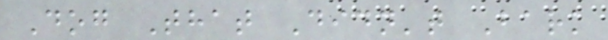Dog That Didn't Bark
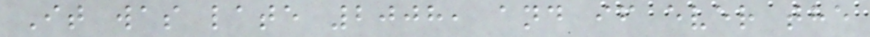It was late 2008, and if ever the
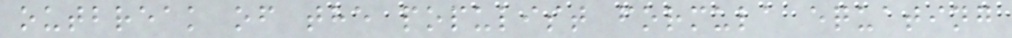outbreak of the populist formula equating
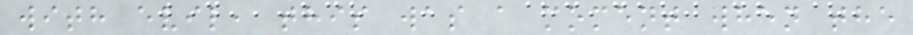with evil, this was a moment when the
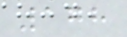178
